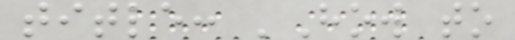title: 'How to
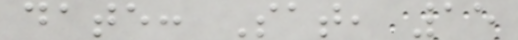date: Sat, 15
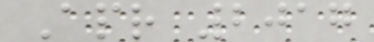Apr 2017
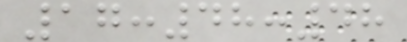17:48:48
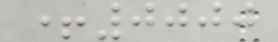+0000
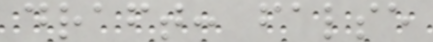draft: false
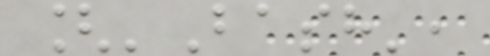['Bash',
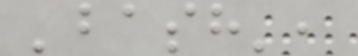'bash',
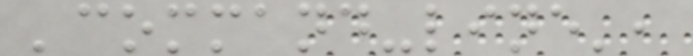'command-line',
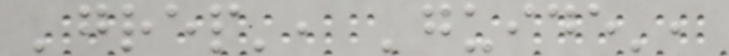'grep', 'guide',
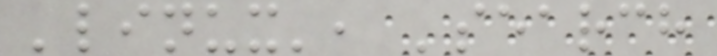'linux', 'search
